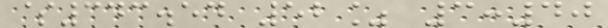$343.54 52% 3:40
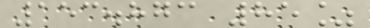153.873 85%
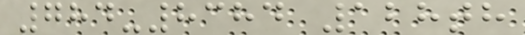784-8384 128th
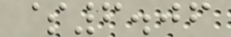$6.06
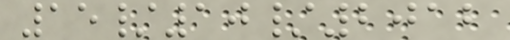15/10/2012
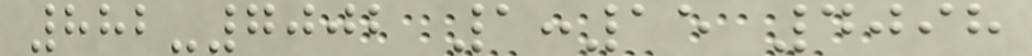882-7002 1:15 4098
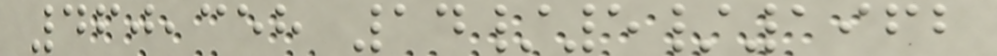460,358 14/5/1962
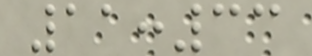11:33
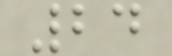24
